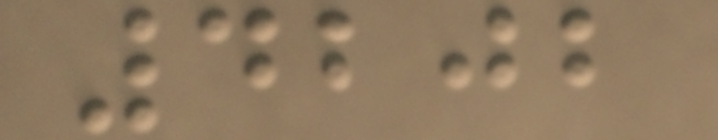4202
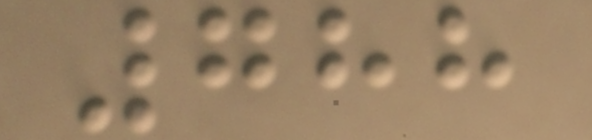788
